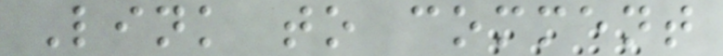Link to comment
